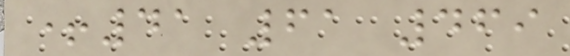+41 61 469
